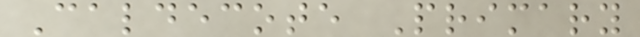Caldecote Primary
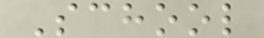School
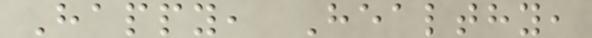Happy, Healthy,
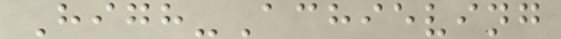High-Achieving
